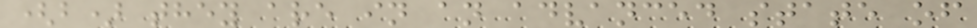(b) they are in an advanced state of
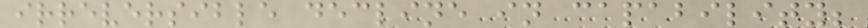irreversible decline in capability;
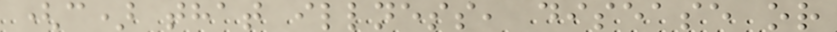(c) that illness, disease or
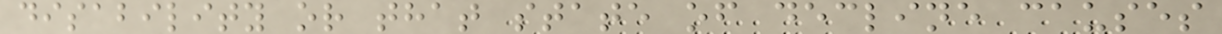disability or that state of decline causes
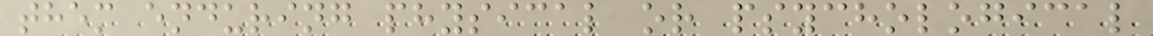them enduring physical or psychological
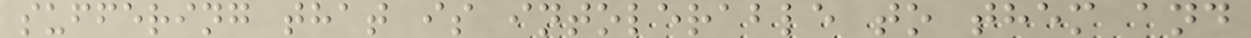suffering that is intolerable to them and
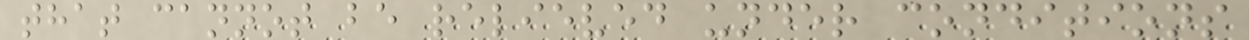that cannot be relieved under conditions
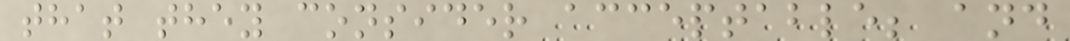that they consider acceptable; and
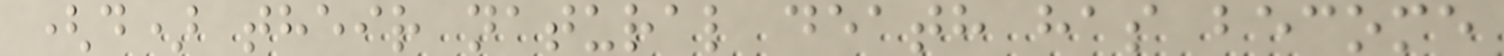(d) their natural death has become
